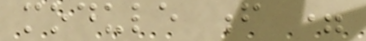module f =
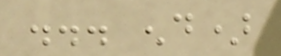... end)
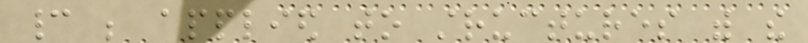cannot be applied to structures with the
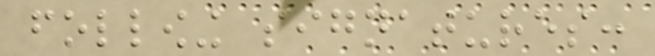following signatures:
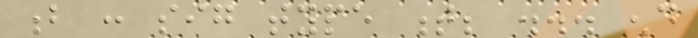b : sig type t; ... end
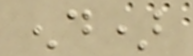end)
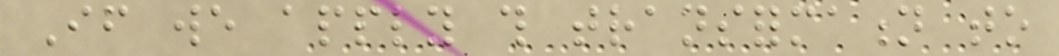If we apply this transformation to
